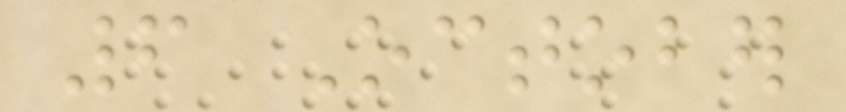6 October
